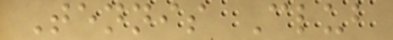Tennis Club
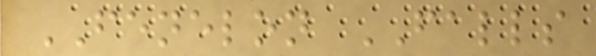FENELON FALLS
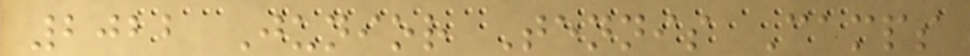2022 Junior Tennis Camps
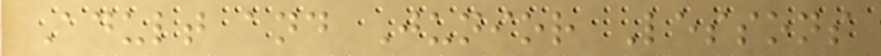Adult and Junior Lessons
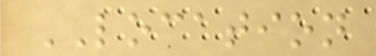LOCATION
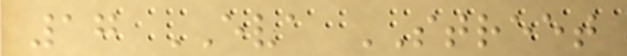17 EVA STREET
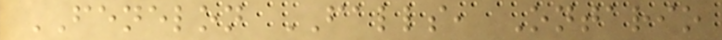FENELON FALLS, Ontario
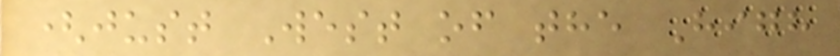(just West of the High
